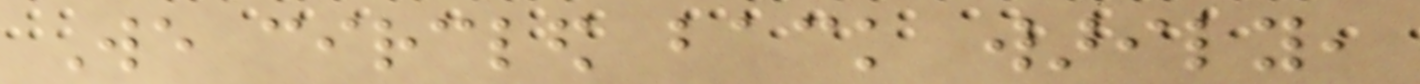We circled back warily,
